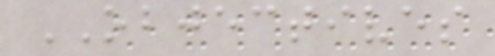OBJECTIVES
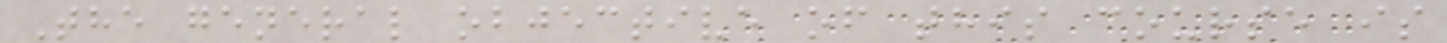The general objective of this course is
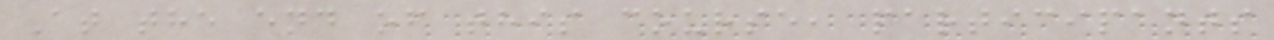At the end of this course, participants
